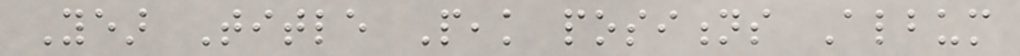Year Title Peak positions Album
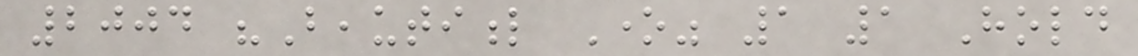2004 "Beautiful One" 1 1 Hold
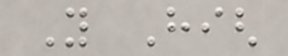You High
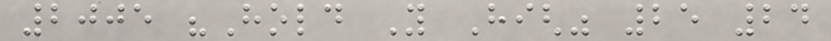2005 "Hold You High" 25 24
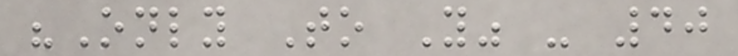"Only To You" - 40
